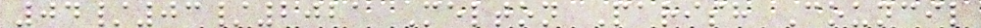04/03/2021 Melton Parish Council
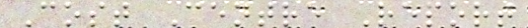Cost Centre Report
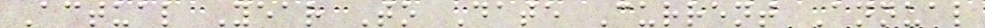Actual Year To Date Current Annual
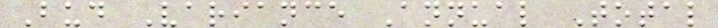Bud Variance Annual Total
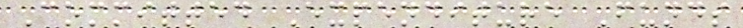Committed Expenditure Funds
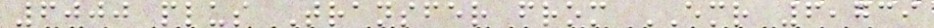6000 plus Transfer from EMR 6,739
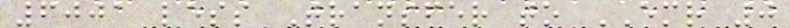6001 less Transfer to EMR 0
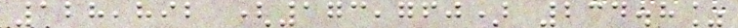128,892 (173,760) 234.8%
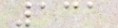131
